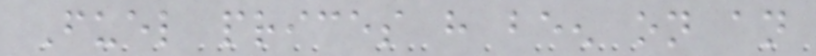Fuel prices have been on an
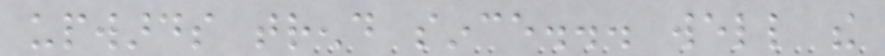upwards trend since... well the
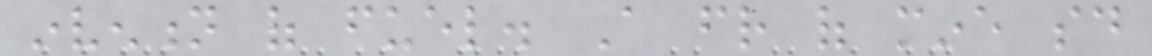invention of fuel. A friend of mine said
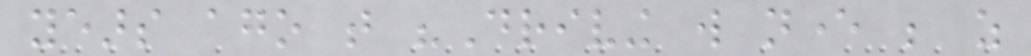years ago that "Driving will never be as
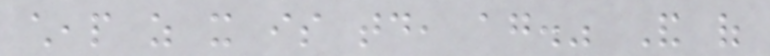cheap as it is today, again." And of
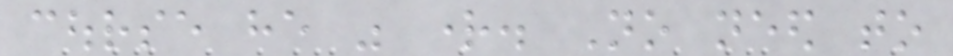course he was right. No need to
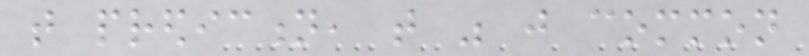that prediction, that was just common
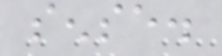sense.
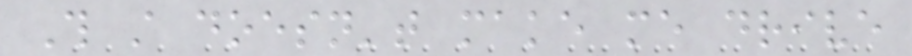This still doesn't make me drive
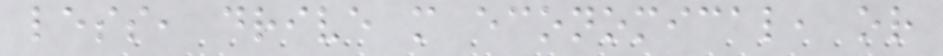less, drive more economical, or
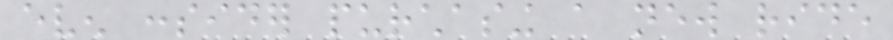even consider purchasing a new ride
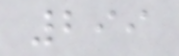299
